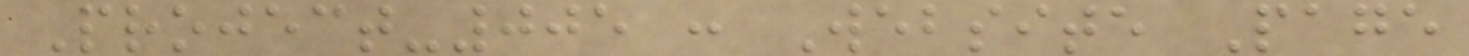Project-005 : Website Page
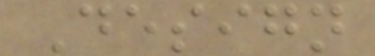Design
